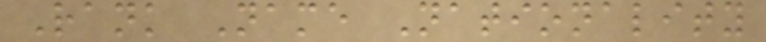Rank Name Nationality
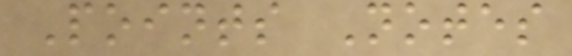Points Notes
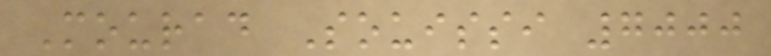Mourad Souissi 7000
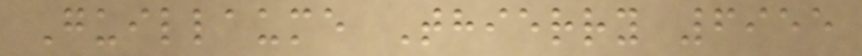Guillaume Thierry 6955
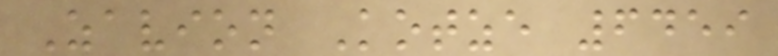Zavion Kotze 6459
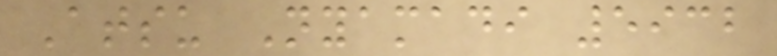Atsu Nyamadi 5932
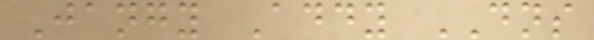Jangy Addy DNS
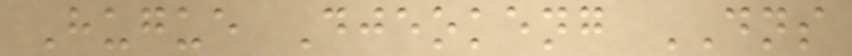Hugue Djeokeng DNS
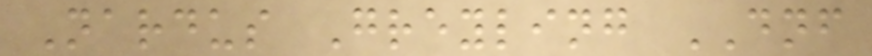Nardus Greyling DNF
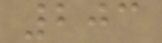203
